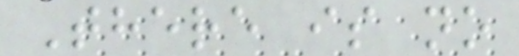There is no
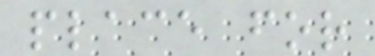place for
